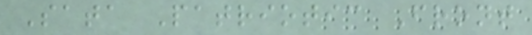Sata Patriotic Front
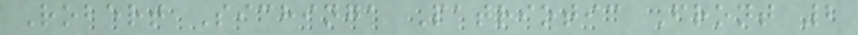Robert Sichinga Patriotic Front 2
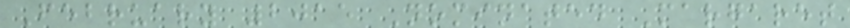February 2015 Nominated Margaret
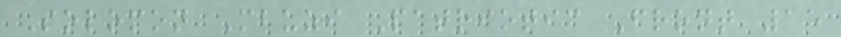Solomon Mbuzi Patriotic Front 15
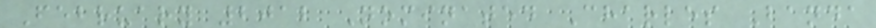February 2012 Nominated Charles Banda
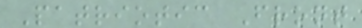Patriotic Front
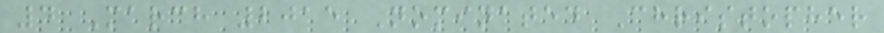4 March 2015 Nominated Christopher
